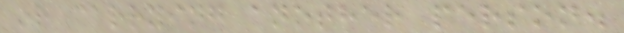or carrying another person.
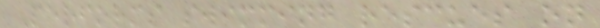Performs swimming rescues on
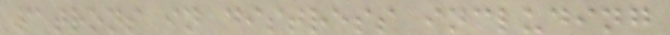patrons in distress including
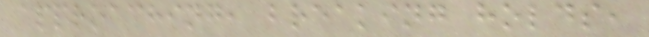approaching, breaking holds,
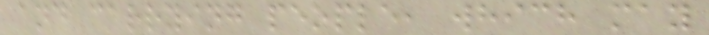and carrying people, which may
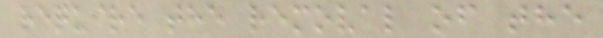require the removal of the
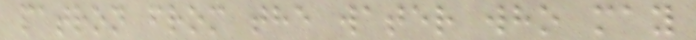patron from the water who may
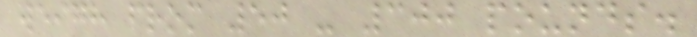weigh from 50 - 300 pounds.
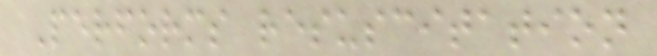Performs resuscitation
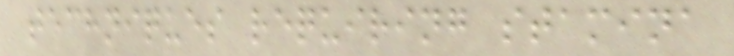techniques requiring stamina
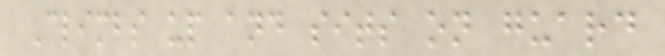Climbs up and sits on guard
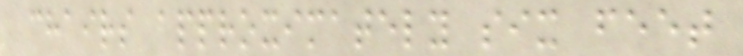chairs approximately six feet
